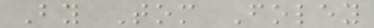By Tom Foley
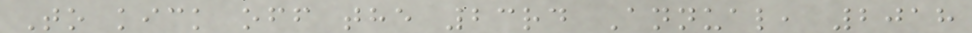To kick off the 23rd Annual, 2018
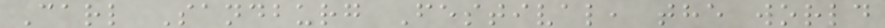Carl Sandburg Festival, the world
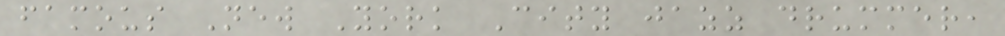famous New York City jazz drummer,
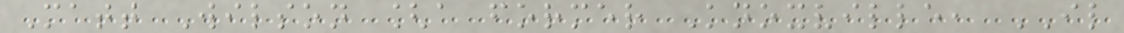Matt Wilson [a former Knoxville, IL
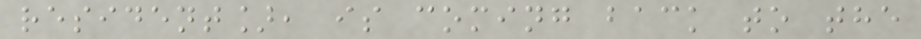resident], is coming back to the
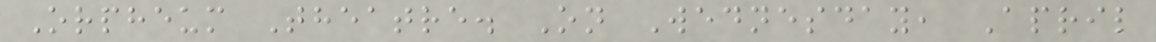Orpheum Theatre. On Wednesday, April
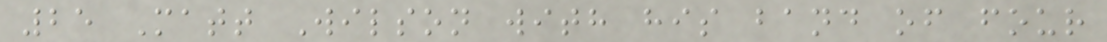25 Matt Wilson with his band of four
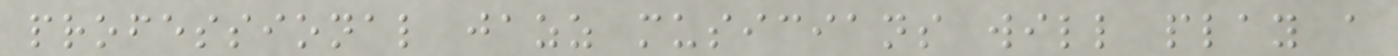professional jazz musicians will play a
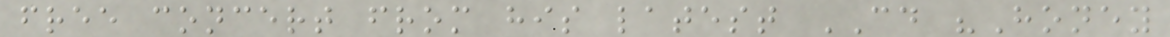free concert from his latest CD "Honey
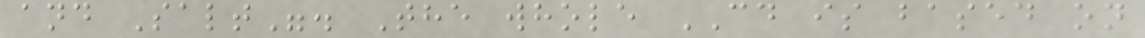and Salt". The whole CD is based on
